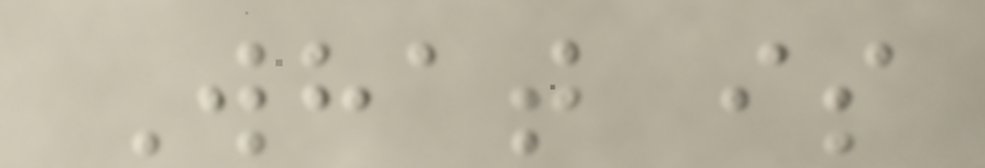What is
